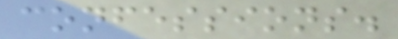confessions.
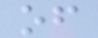of
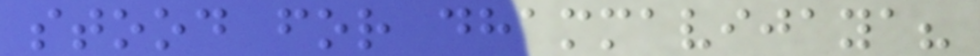stood for dhammavijaya?
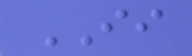II
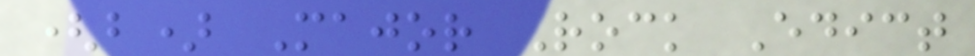(b) Major Rock Edict
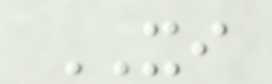XI
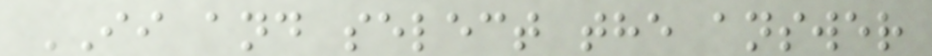II and select the answer
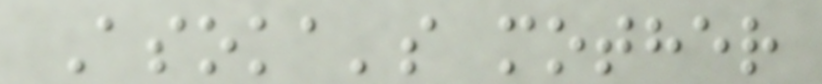Asoka's mother
